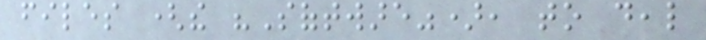files (the "Software"), to deal
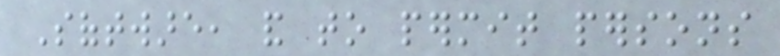Software, and to permit persons
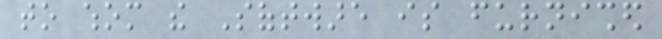to whom the Software is furnished
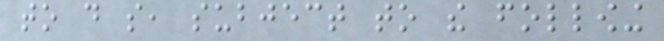to do so, subject to the following
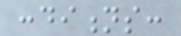conditions:
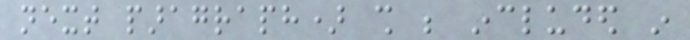next paragraph) shall be included in
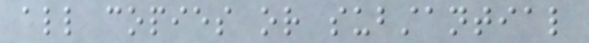all copies or substantial
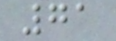71
